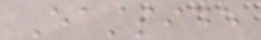Eastside
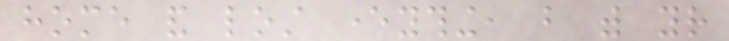home and lost everything, but with your
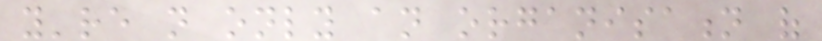you're not only an organisation of
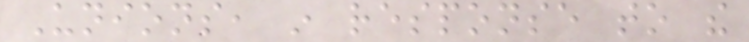Unions, in response to the
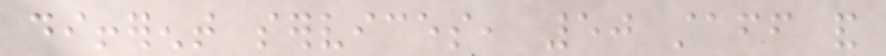different services, 50 staff and
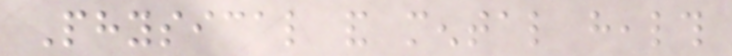Physical and mental health
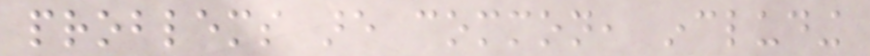problems are common, including
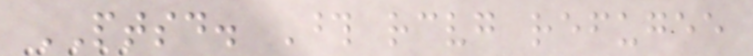PTSD. Those receiving refugee
